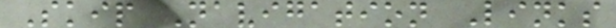Skip Navigation Links
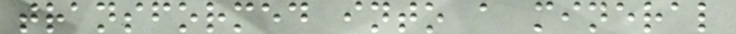transformed into a mineral
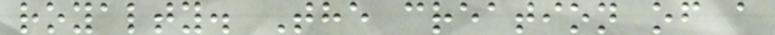royalty. The creation of a
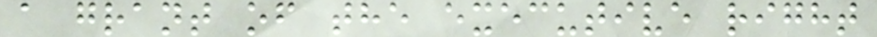a grant of the executive right
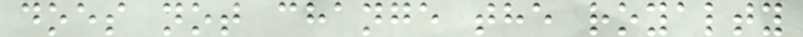does not change the royalty
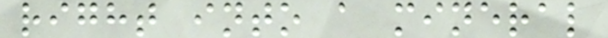right into a mineral
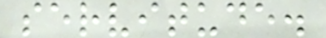servitude.
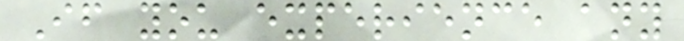If you experience any
